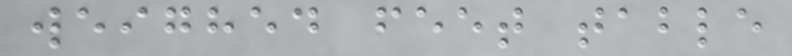weighed feet table
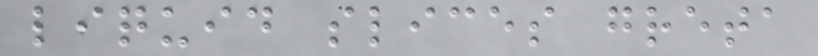liquid slices greta
